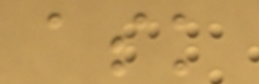ask
